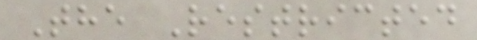The Restricted
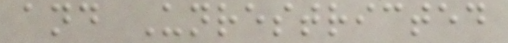and Unrestricted
